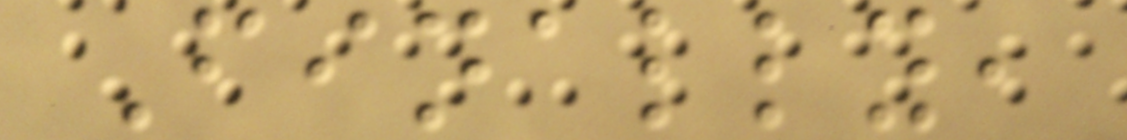Finally,
